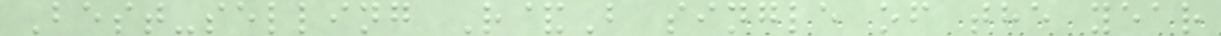Best-selling R&B single of the year
